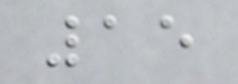15
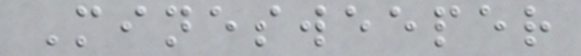Minesweeper
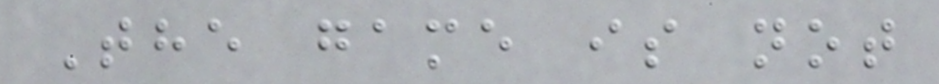The game is not
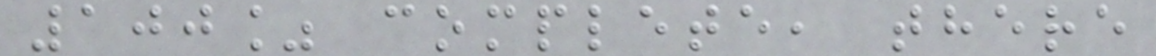100% complete, there
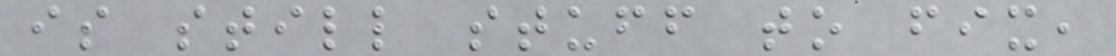is still stuff to fix,
